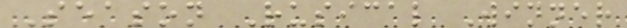Season Rusical Winner
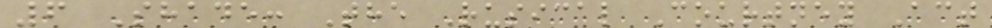6 Shade: The Rusical Courtney Act
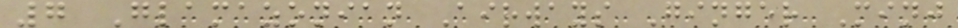7 Glamazonian Airways Ginger Minj
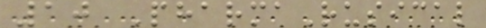10 PharmaRusical
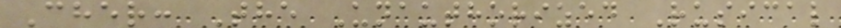Cher: The Unauthorized Rusical
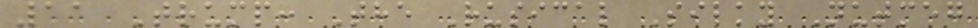11 Trump: The Rusical Silky Nutmeg
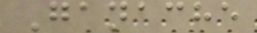Ganache
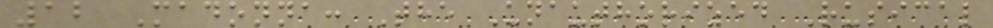12 Madonna: The Unauthorized Rusical
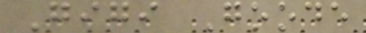Gigi Goode
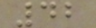42
